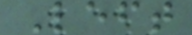Left
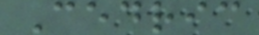Cedric
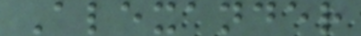Alexander
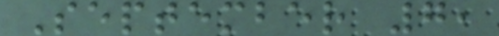September 7,
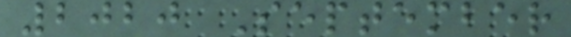2020 September
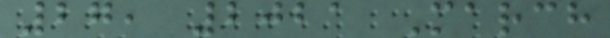27, 2021 March
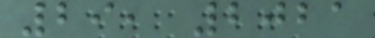29, 2021
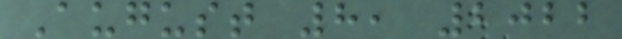August 8, 2022
